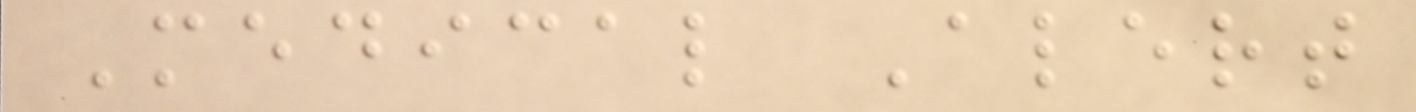Medical Alert
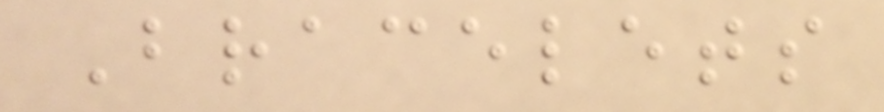Bracelets
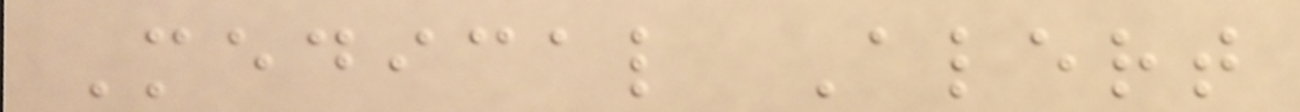Medical Alert
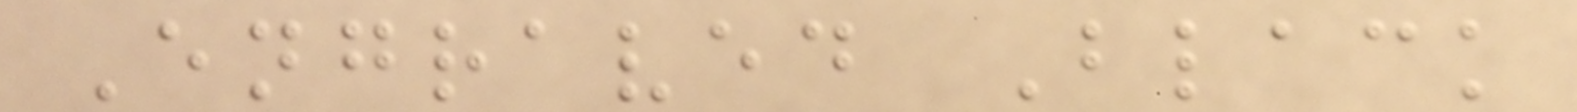Engraved Black
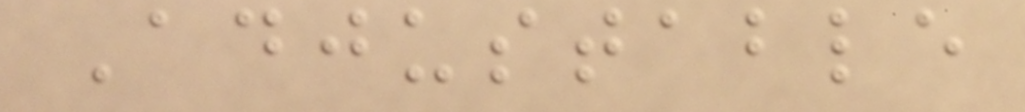Adjustable
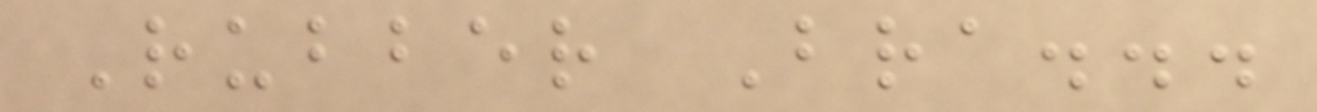Rubber Bra...
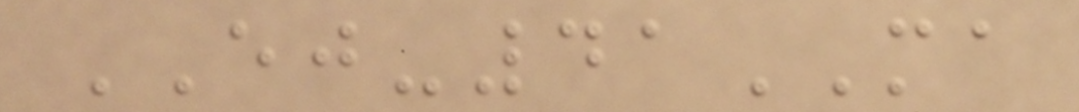EJ-41MA
